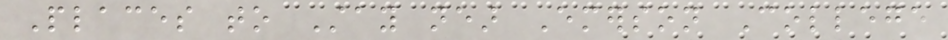Places to Stay near Emerson College
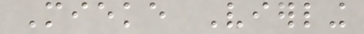Mieke Vierling
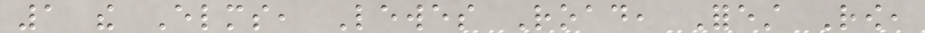1 the Elms, Lewes Road, Forest Row,
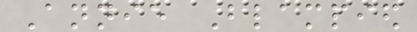Annie Blampied
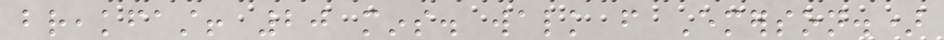breakfast! 20 mins. walk from Emerson.)
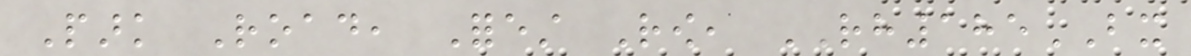Park Road, Forest Row, RH185BX
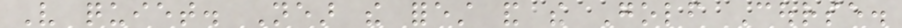Very quiet. Near the forest and the Golf Course.
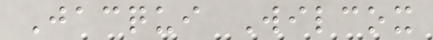Jacqui Wilcox
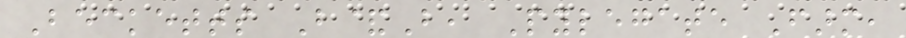Becketts B&B, Pylegate Farm,
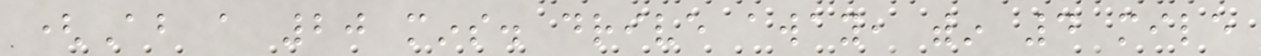(About a 20 mins. drive away, within 4 mile
